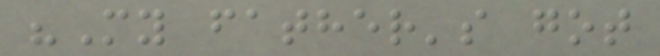"My father's got
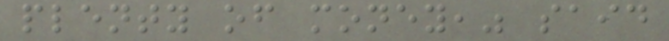plenty of money," said
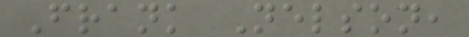Frank Nelson,
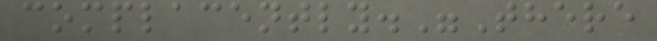complacently."There
